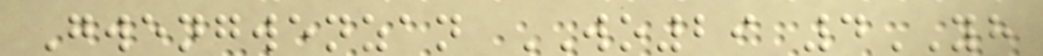Gwengwenzan WO29 4YH
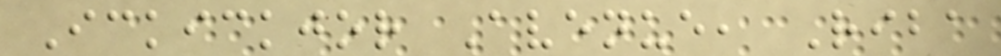Ickickjor Avenue, Riba
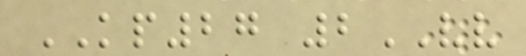KP27 2VV
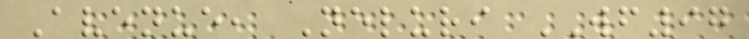Avenue, Neluri WF97
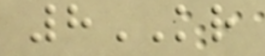8KR
